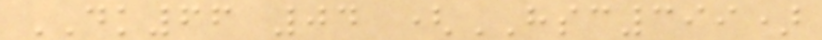DK66 04 (HSC399)
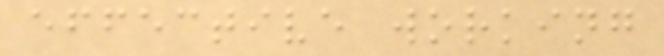effective working
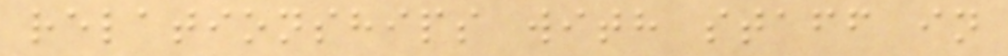relationships with staff in
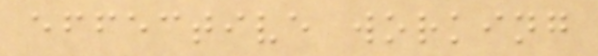effective working
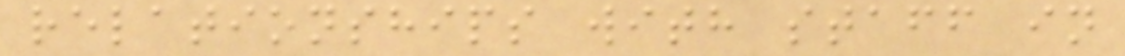relationships with staff in
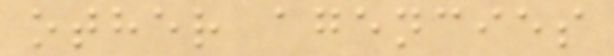other agencies
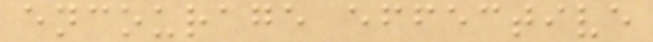encourage effective
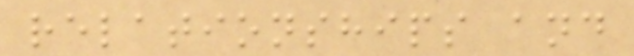relationships and
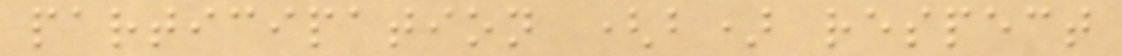participation (b) respect
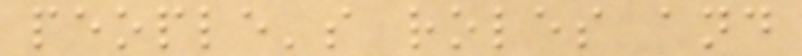people's roles and
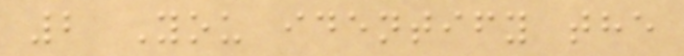2 You identify the
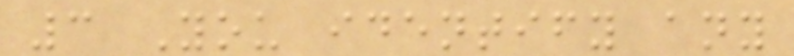3 You identify any
